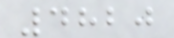4820
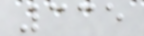335
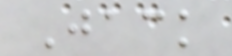Jack
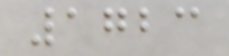1723
